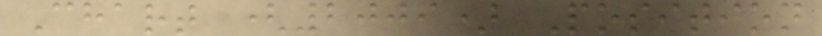Chart (2009) Position
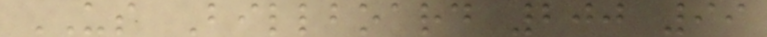US Billboard 200 99
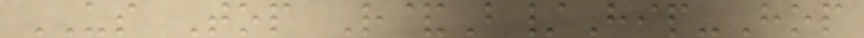US Top R&B/Hip-Hop
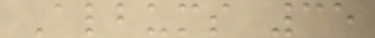Albums 35
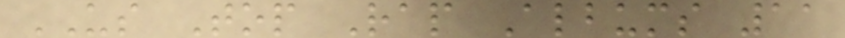US Top Rap Albums 11
